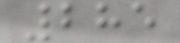285
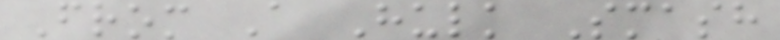From A Hulk Smash
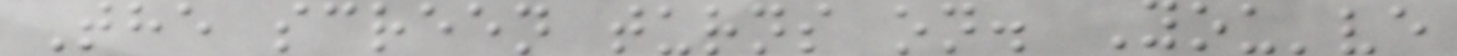The screen turns on. You've
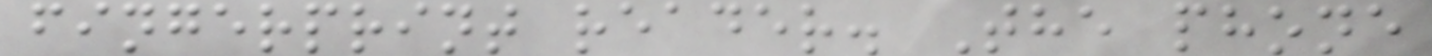fingerprint reader. The phone
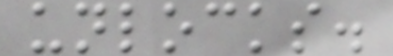unlocks.
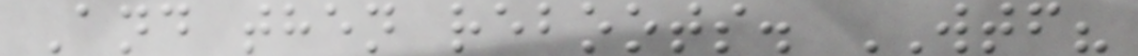And then reboots. WTF?
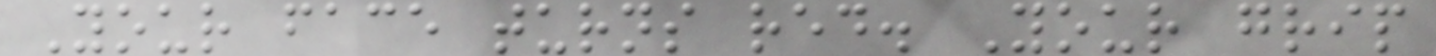Your face turns red. Your grip
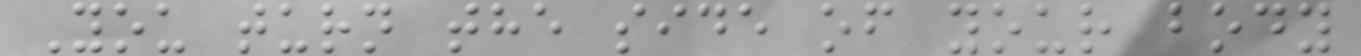You turn the side of your body
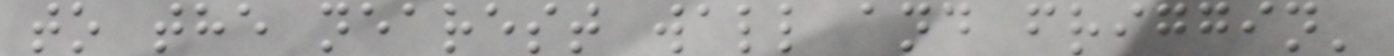to the nearest wall and friggin'
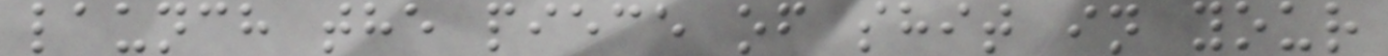launch the piece of shit in your
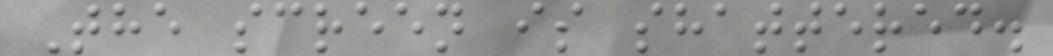The screen is shattered.
